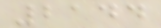2144
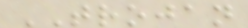TROJAN
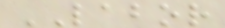LABOR
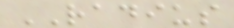RADIUS
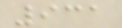931
